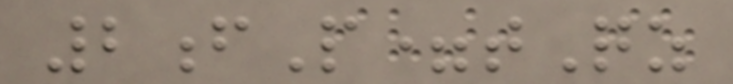2fP=tQz
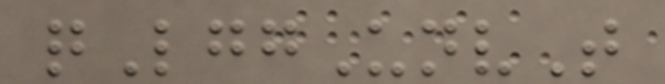qLggUnvT
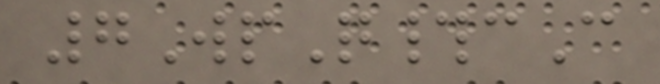7WpQ#cC
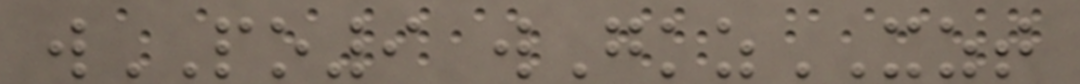wPO9 wGkzXZT
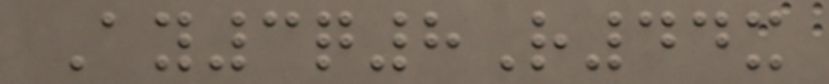Ay3q8R44x
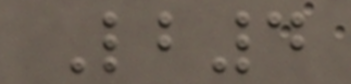Lb4
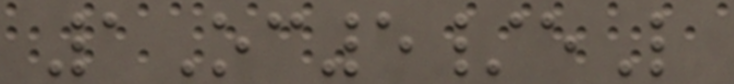1Oc5/eL
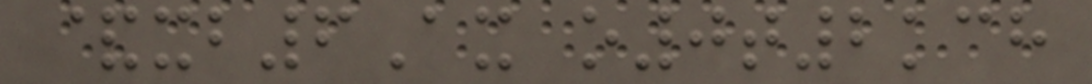&xb6Ax o0t2kch
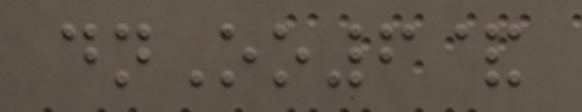dnOo6&
